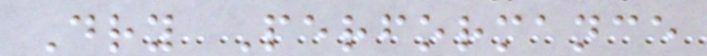Dry Performance
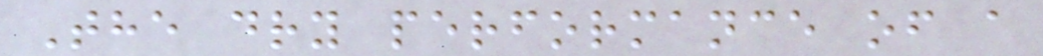The dry performance of a
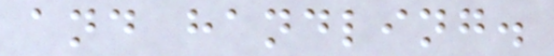and handling.
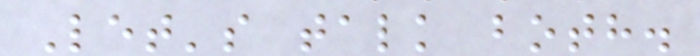Let's talk both.
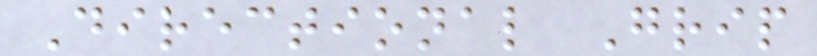Directional Grip
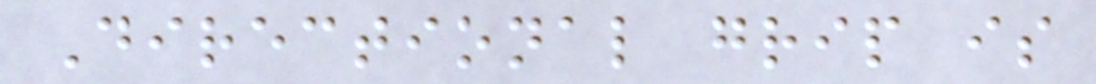Directional grip is
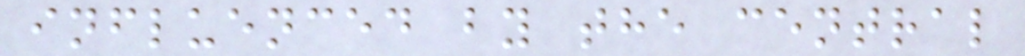influenced by the central
